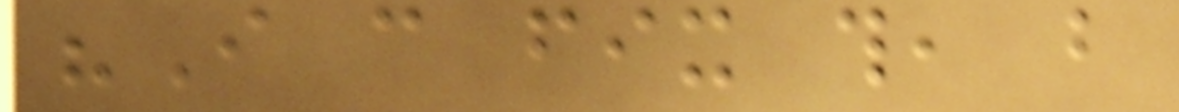"I can fix this, but
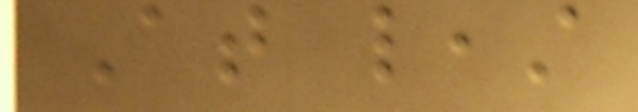At least
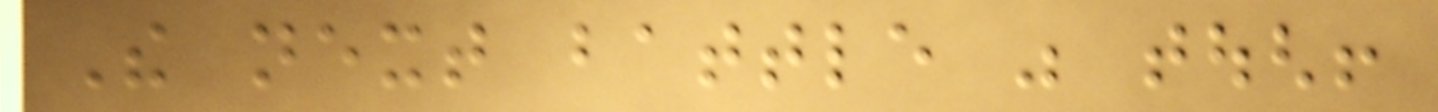The next battle was tough!
